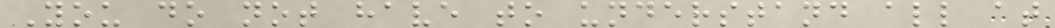You do not have to understand all at
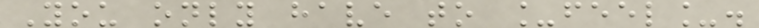You only have to _feel_.
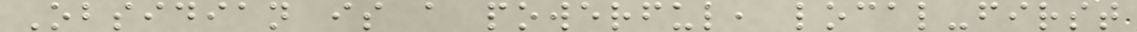Obsidian is a powerful, local-first
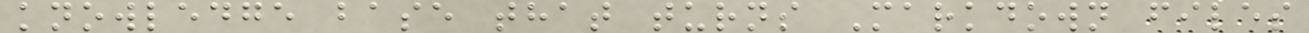knowledge base that turns Markdown files
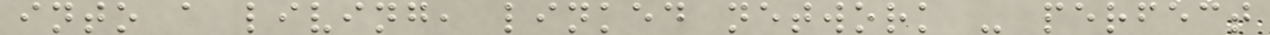into a living, linked network - perfect
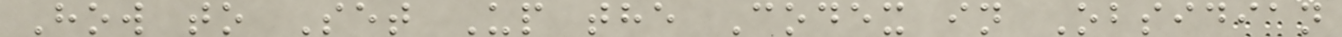How to Set Up the Codex in Obsidian
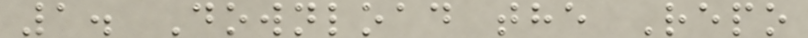1. Download the Repo
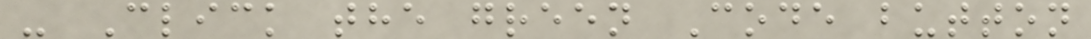- Click the green Code button
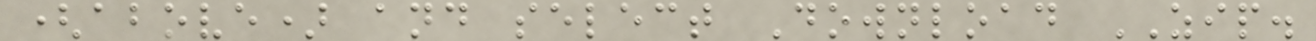(above) and select Download ZIP.
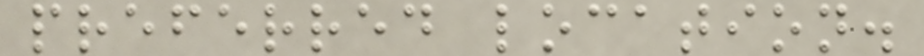preferred location.
